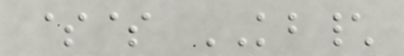$$ KB\
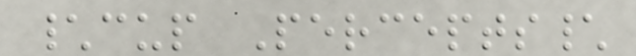\cup Percepts\
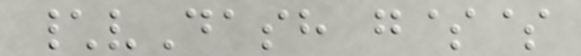\vDash g$$
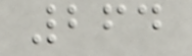264
